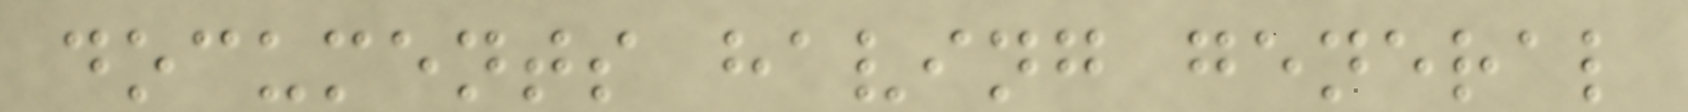documents having general
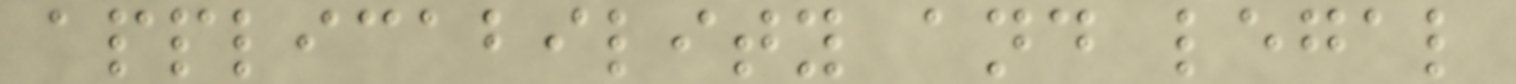applicability and legal
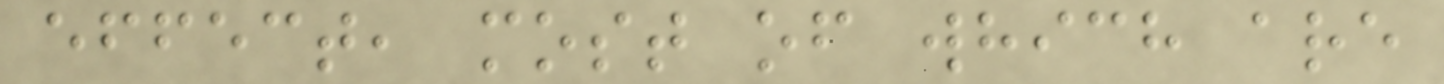effect, most of which are
